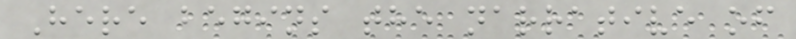Here begins the narrative of
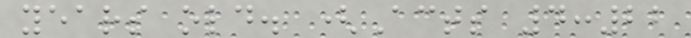years old. (Acts 4:22
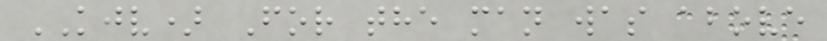KJV) For the man was above
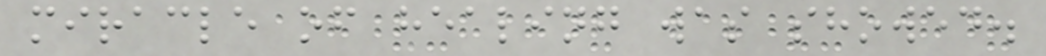miracle of healing was showed.
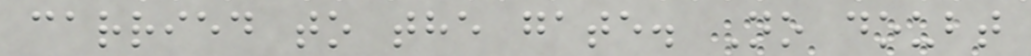carried to the gate. No doubt
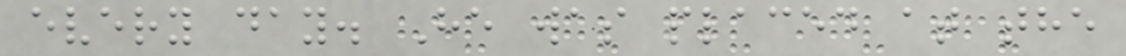every day. He was placed at the
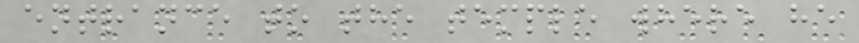entrance to the temple where he
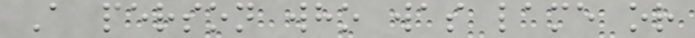A person who was lame or
